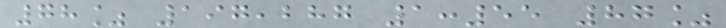78% 197,287 1:55 87%
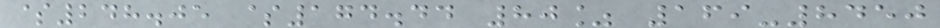$248.05 $174.44 80% 169-8450
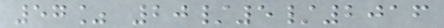57% 20/5/2016
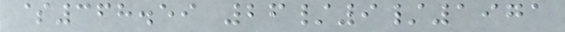$368.59 26/9/1971
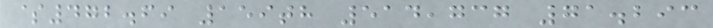$472.69 159th 514,737 71.293
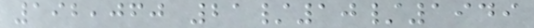192,060 21/10/1949
